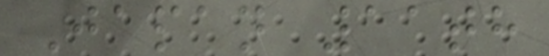Japan 11th
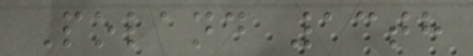Poland 13th
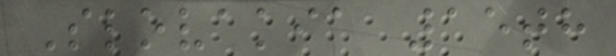Slovakia 15th
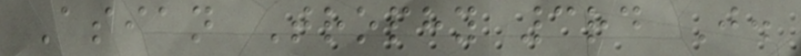Asian Trophy 3rd J.
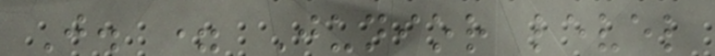J. = Junior level
